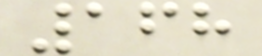168
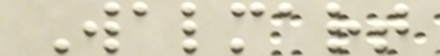Walmart
